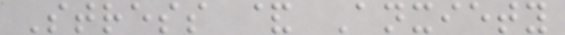Stress & Anxiety
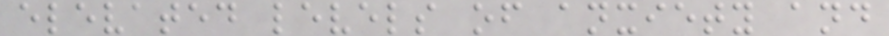elevated levels of anxiety and
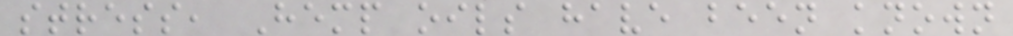stress, Hemp oils have been known
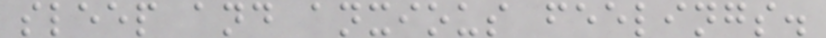sleep and anxious feelings.
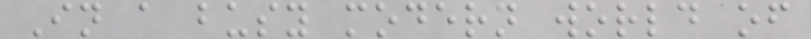In a busy modern world of
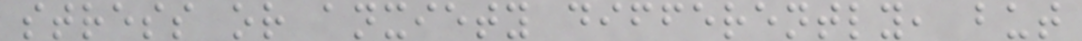stress or anxiety differently, but
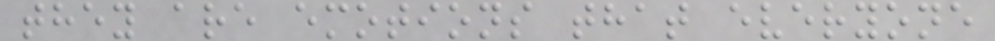they are emotions that everyone
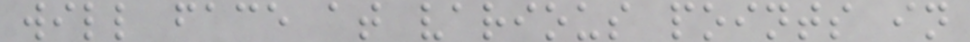will face at various points in
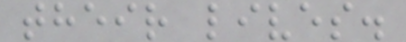their lives.
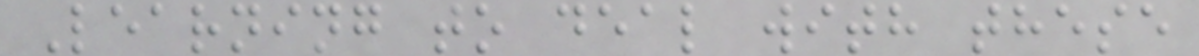Learning to deal with these
